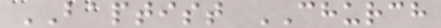BAPTIST CHURCH
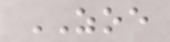ZOE
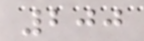200
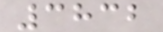3832
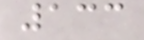133
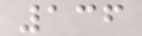136
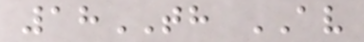18TH AV
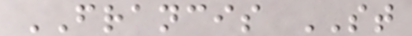FRANCIS ST
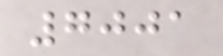7001
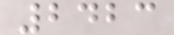2423
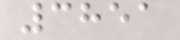3851
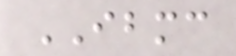IBMC
